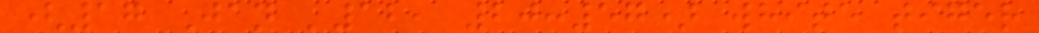(17 Jan '12, 20:57) white tiger
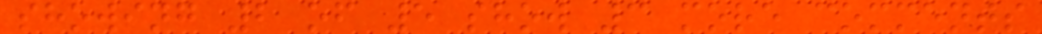showing 2 of 5 show 3 more comments
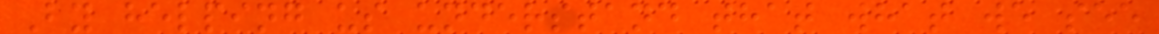By helping us understand that what we see
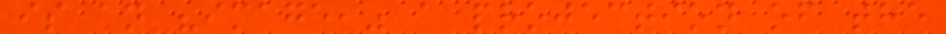is an "image," a projection of the
